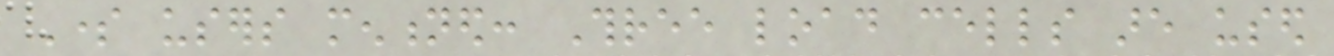Some users mentioned: Three load cells are used
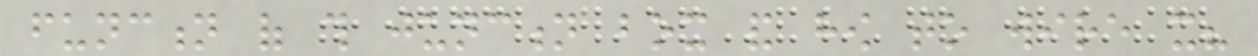function of this junction box and how to wire it?
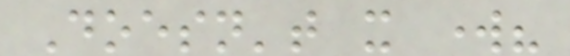Doesn't it work?
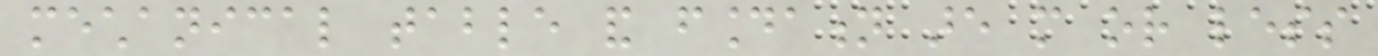mechanical table and foundation are more or less
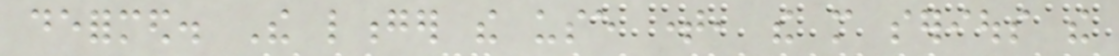deformed. The longer the use time, the more serious the
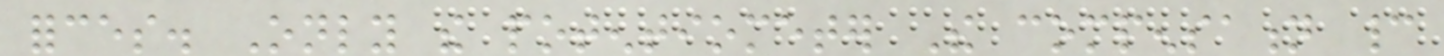forces. Only the potentiometer The compensation cannot
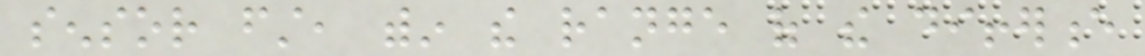sensor first, within the range of the difference
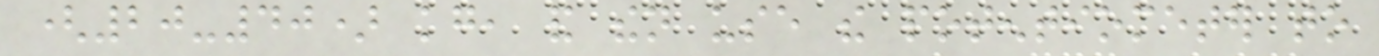(20-40) kg, and then use the potentiometer to
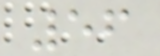56
